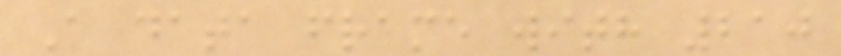A data frame with 210
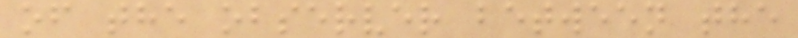of the observer between the
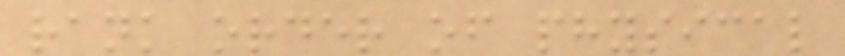rank order of physical
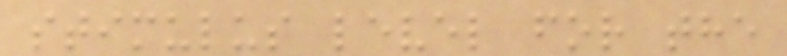stimulus level for the
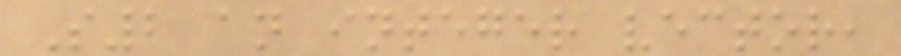S2 an integer vector,
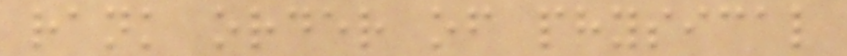rank order of physical
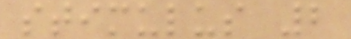stimulus 2
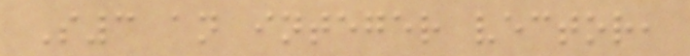S3 an integer vector,
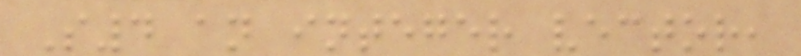S4 an integer vector,
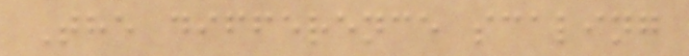The difference scaling
